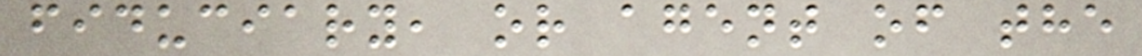fiduciary, or agent of the
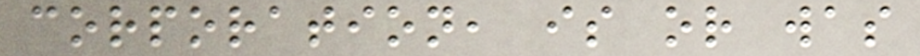corporation, is or was
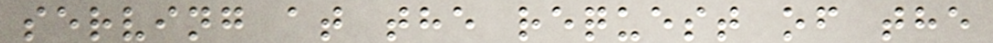serving at the request of the
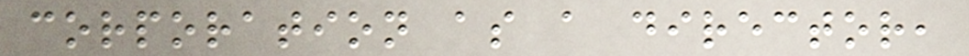corporation as a director,
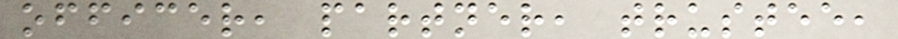officer, partner, trustee,
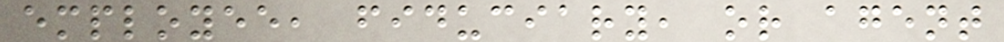employee, fiduciary, or agent
